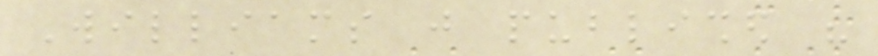Williams just published his
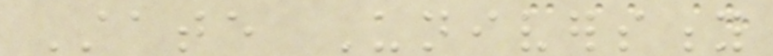State University
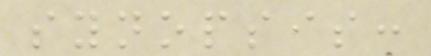synopsis:
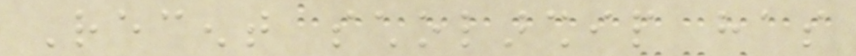Recent scholarship has
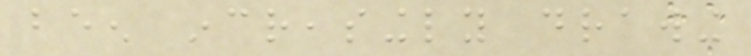been increasingly drawing
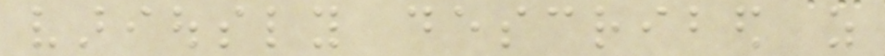variously described as
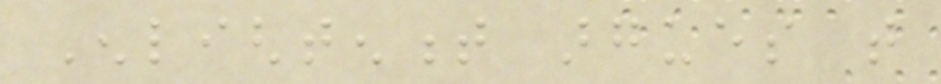Enlightenment argues that
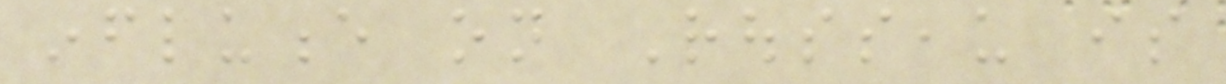influence on Rousseau is
